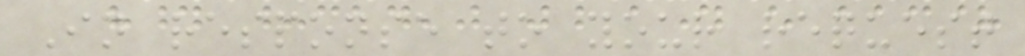In response to your request
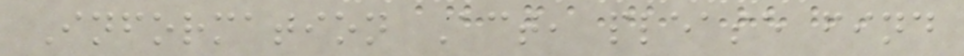Information Act, please find
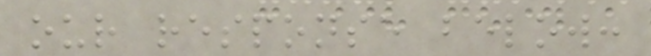our response below:
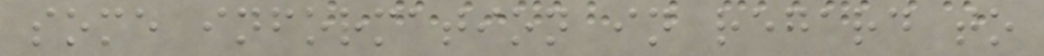some information in regard to
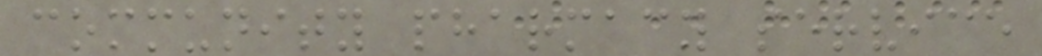community pharmacy service
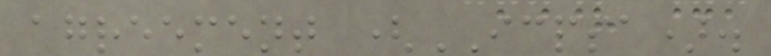agreement (ICPSA).
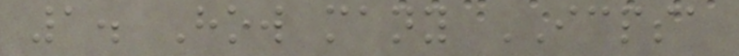1. How many ICPSA
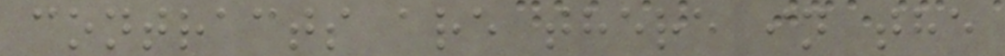contracts are there in the
